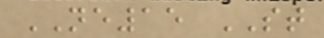NE15 ST
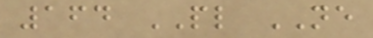164 PL NE
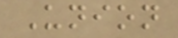Union
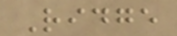Ridge
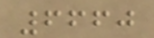6660
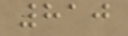810
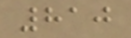810
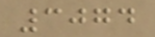3074
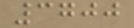3700
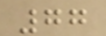77
